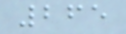265
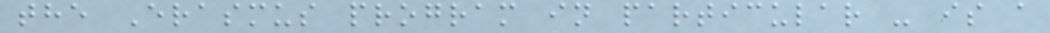the Erasmus program in particular - is a
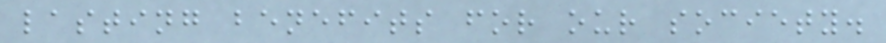lasting benefits for our society.
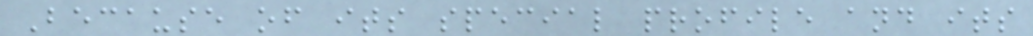Because of its special profile and its
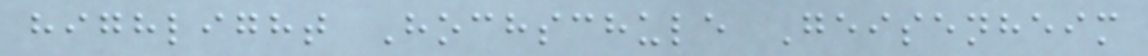highlight Hochschule Geisenheim
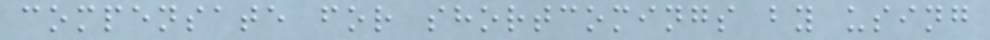compensate for shortcomings by using
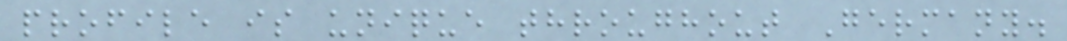profile is unique throughout Germany.
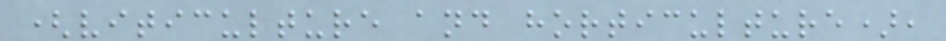(viticulture and horticulture),
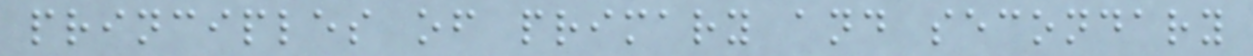principles of primary and secondary
